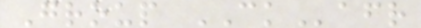Group CKafr
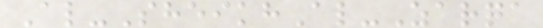Al-SheikhAl-Zarqa
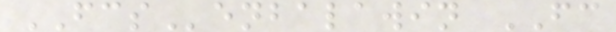FCSenbalawin FC
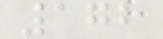172
